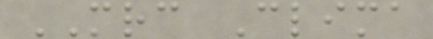MRC Clima
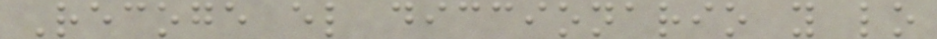Recoge el diccionario y lo
